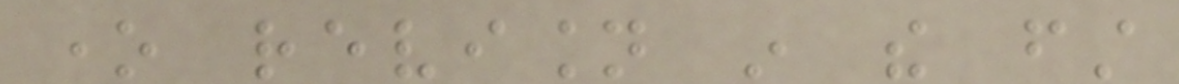one revision in the first
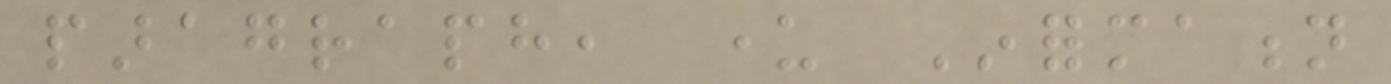paragraph, under Information
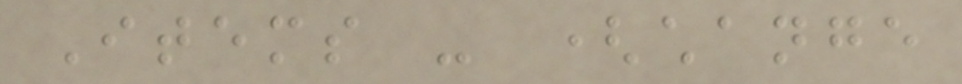Items - (change
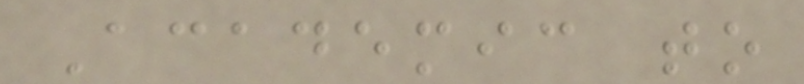Academic to
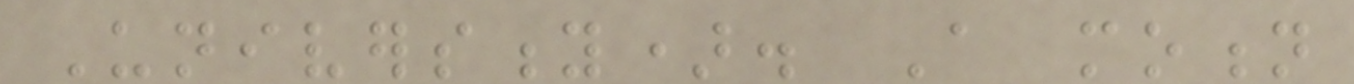University). A motion
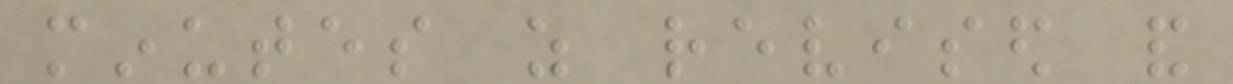minutes as revised and
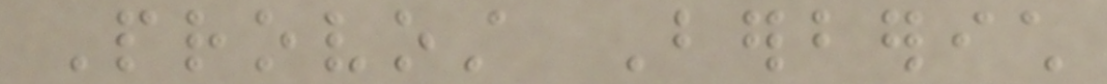Provost Berberich
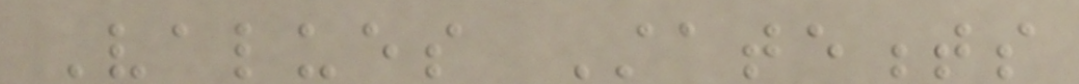Values Statements
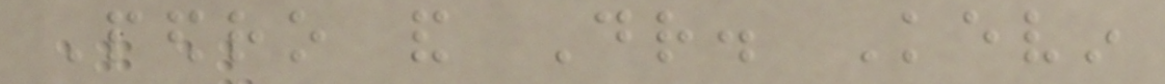Pedro and Dr. Kevin
